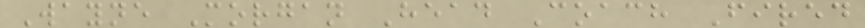Wayne Morgan Head Coach Fired
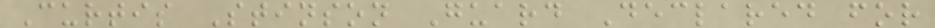Curtis Stinson Guard Declared for
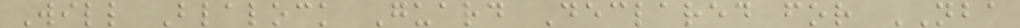Will Blalock Guard Declared for NBA
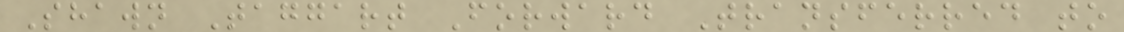Shawn Taggart Forward Transferred to
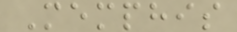Memphis
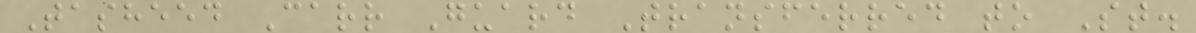Tasheed Carr Guard Transferred to St.
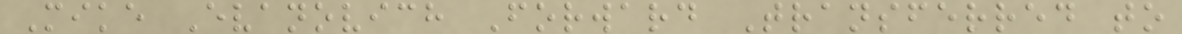Mike Evanovich Forward Transferred to
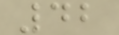42
